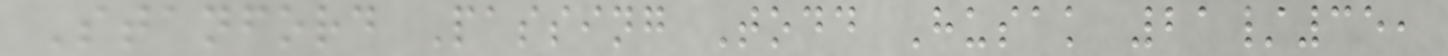Stanford Passing Todd Husak 21/35,
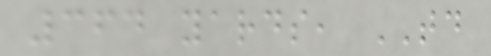364 yards, TD
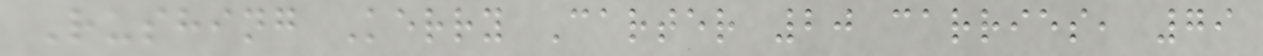Rushing Kerry Carter 20 carries, 79
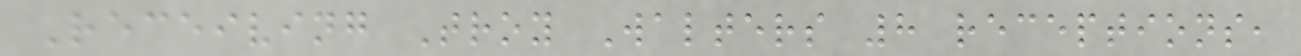Receiving Troy Walters 8 receptions,
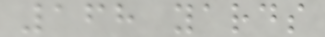168 yards
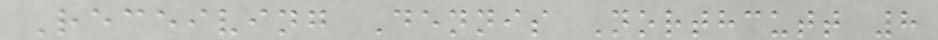Receiving Dennis Northcutt 8
